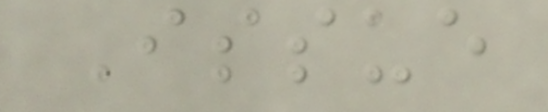Issue
